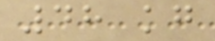48 kg
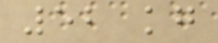52 kg
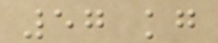57 kg
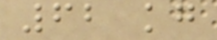62 kg
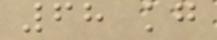68 kg
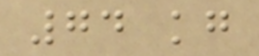74 kg
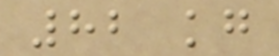82 kg
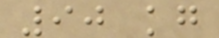90 kg
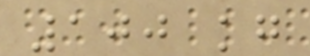100 kg
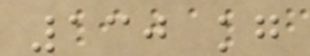130 kg
